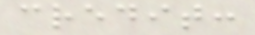credit:
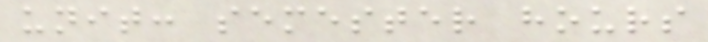unit: semester hours
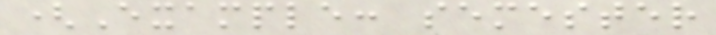(Example: semester
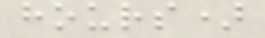hours)
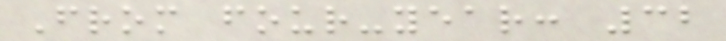From four-year: 32
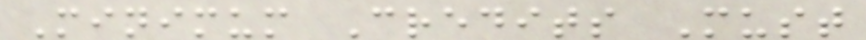Minimum Credits Must
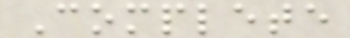Complete
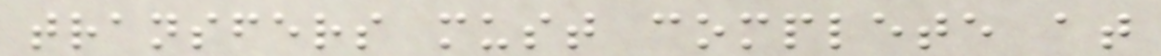transfers must complete at
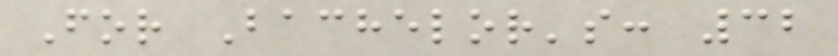For Bachelor's: 32
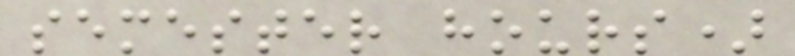semester hours)
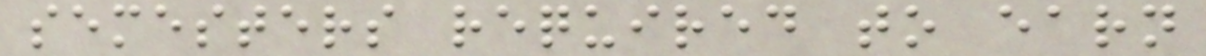semesters required to earn
